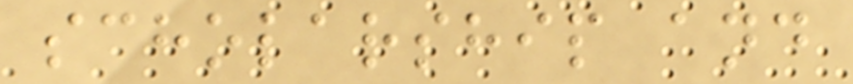scholarship and
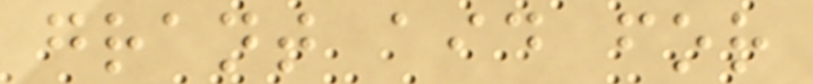grant aid for
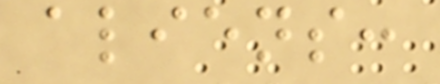aliens:
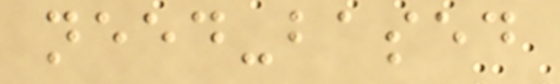need-based
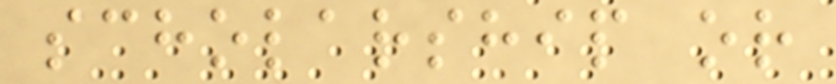scholarship or
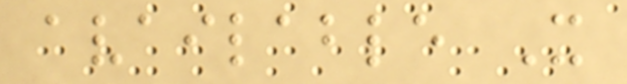available X
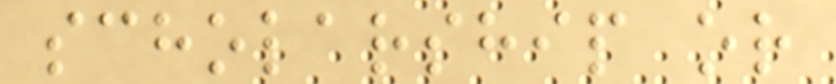scholarship or
